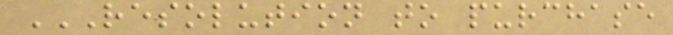RESOLUTION TO PURCHASE
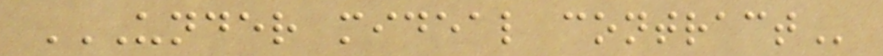UNDER MIDEAL CONTRACT
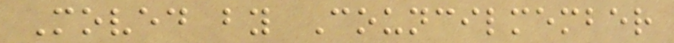Moved by Councilmember
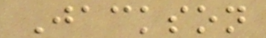Jackson
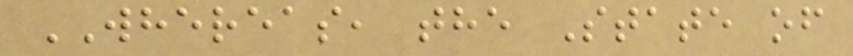WHEREAS, the State of
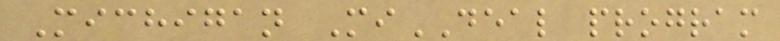Michigan MiDEAL program
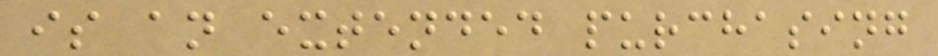is an extended purchasing
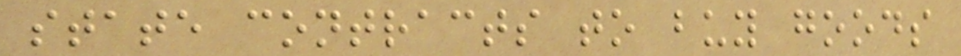state contracts to buy goods
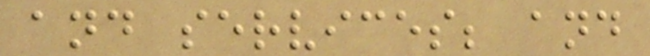and services; and
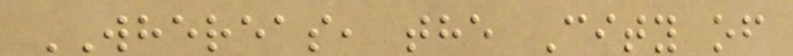WHEREAS, the City of
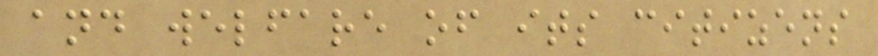and welfare of its citizens
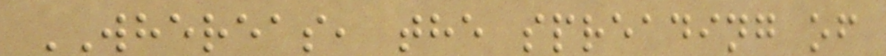WHEREAS, the spreading of
